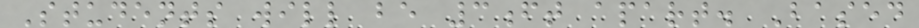Students will be 3ft apart. Based
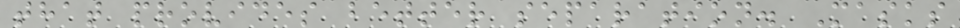that provides better separation. Masks
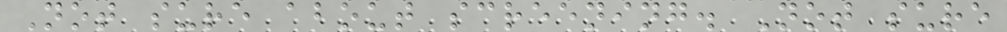Not sure about screening. Not sure
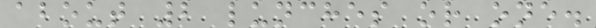about 2 lunches or one.
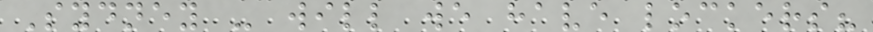Sydney - will we have lockers?
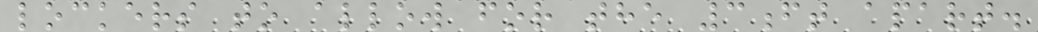lockers to allow for the 3ft apart.
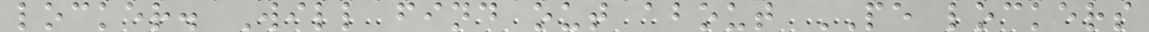locker. Will find out about PE lockers
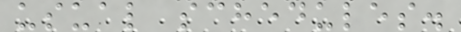usual schedules.
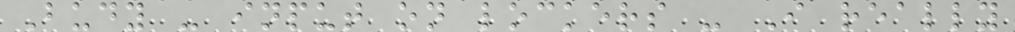Budy - input on lockers - I really
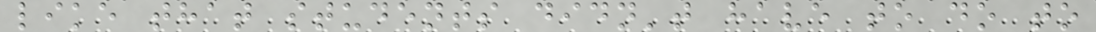like that students didn't have to do to
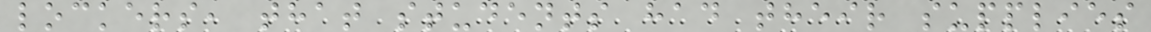lockers, that students had their supplies
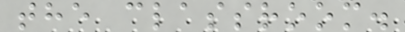the classroom.
